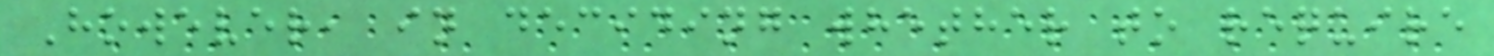However, in deciding whether to require
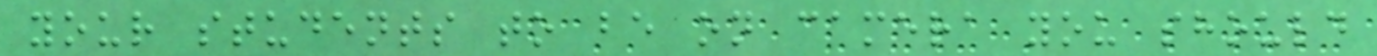your students to be on camera you should
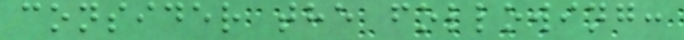consider the following:
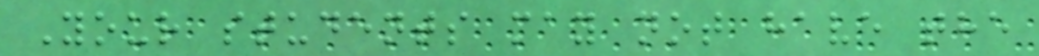Your students may not have the
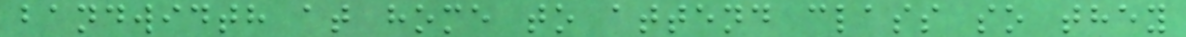bandwidth at home to attend class so they
